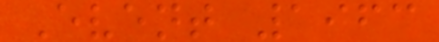Event 1963
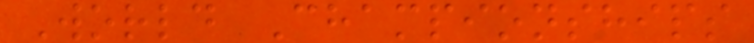World Championships
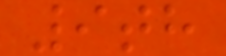9th
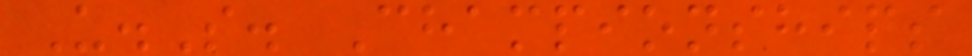U.S. Championships
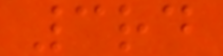3rd
